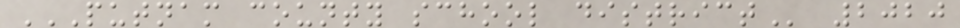PUTNAM COUNTY SCHOOL DISTRICT 2020
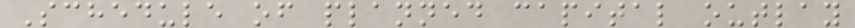Schedule of planned capital outlay
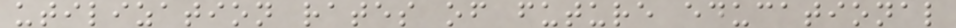utilization rates of future educational
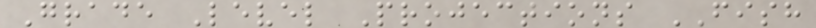Grade Level Projections FISH
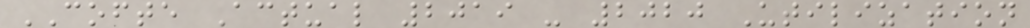COFTE Actual 2019 - 2020 Utilization
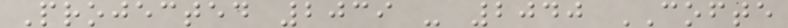Projected 2039 - 2040 COFTE
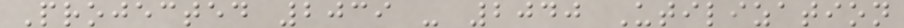Projected 2039 - 2040 Utilization
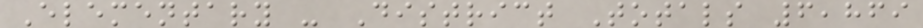Elementary - District Totals 6,869
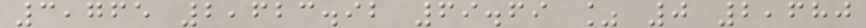3,765 2,623.92 69.69 % 0 2,680
